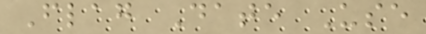Flag Date Use
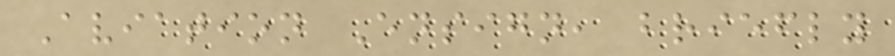Aviation Ensign, briefly
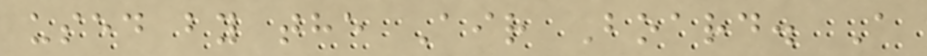used by the Air Board. A
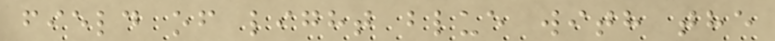field of light blue with the
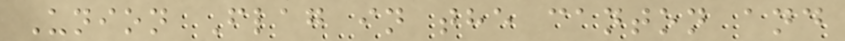Union Flag in the canton and
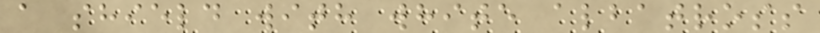a shield with white albatross
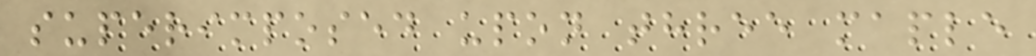superimposed upon three maple
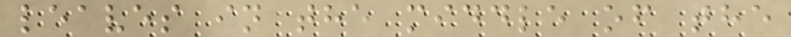leaves in the middle of the
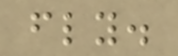fly.
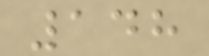148
